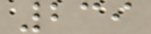239
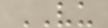VU
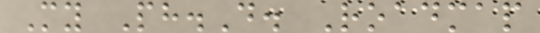My Ph.D. Roadmap
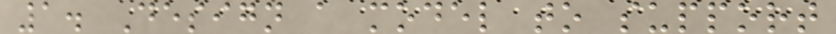1. Design a model to support
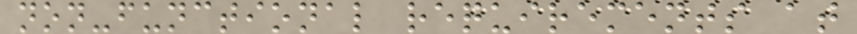non-functional requirements at
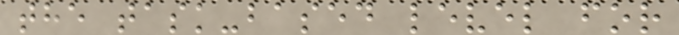the task-based level for
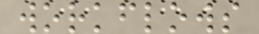workflows
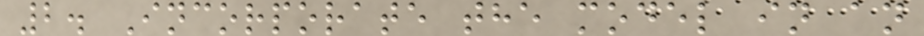2. Incorporate the model in an
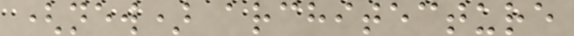(new) architecture
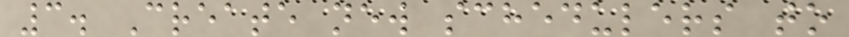3. Create new schedulers to
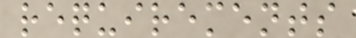requirements
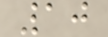10
